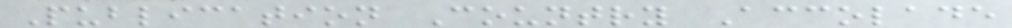Publication Country Accolade
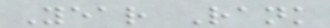Year Rank
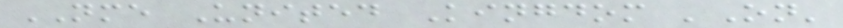NME United Kingdom 'On'
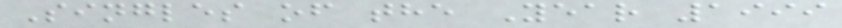Singles of the Year 1999
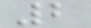2
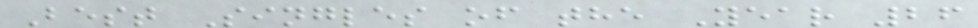Best Singles of the Year 26
